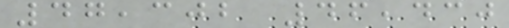47,302 46,430
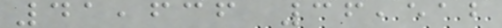41,636 36,512
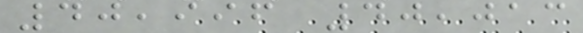40,996 40,013
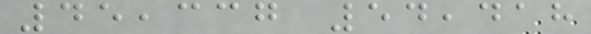45,337 54,418
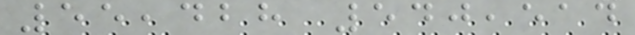55,428 540,514
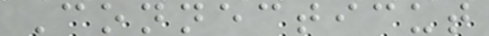Connecticut
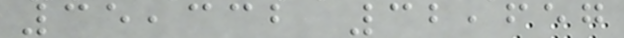35,332 32,657
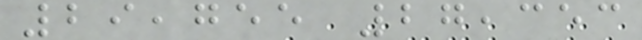29,755 27,353
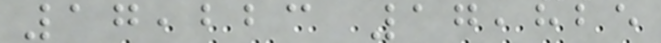17,223 17,825
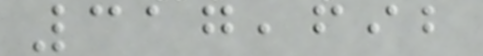317,692
